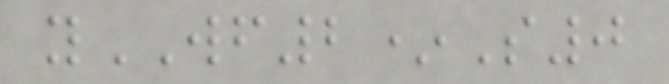yWF2*S0
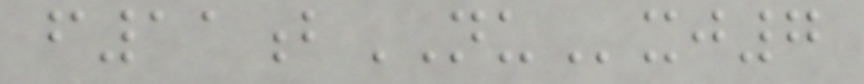f11bNUxj7
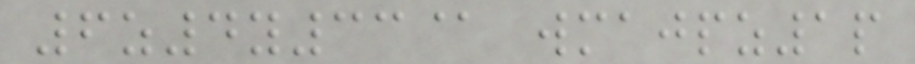6z4y33@ wmajpz1p
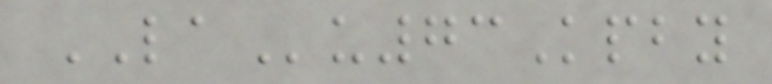LAu73Kpby
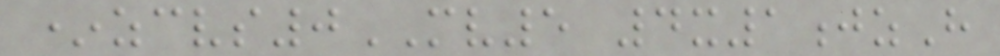*zcvs0MV5 4x1jzH
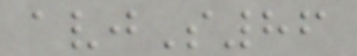avjS86
